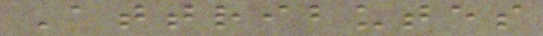Attributes
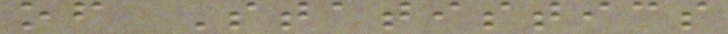of Statistics
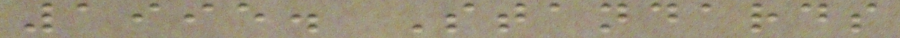1995. Standards
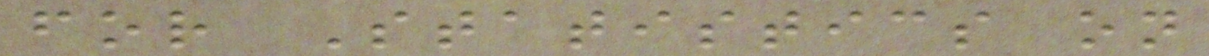for Statistics on
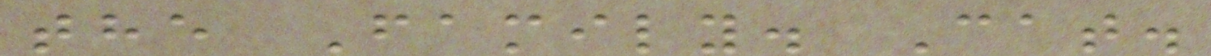the Family. Cat.
